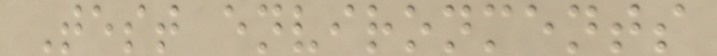Test environments
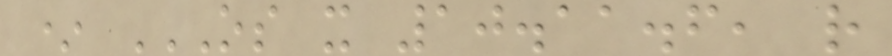* OS X 10.11.6, R
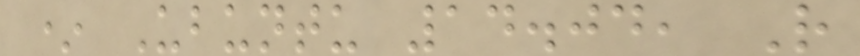* Ubuntu 14.04, R
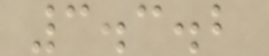3.3.2
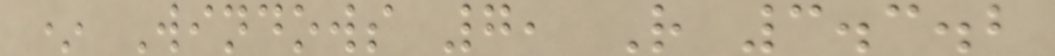* Windows 7, R 3.3.2
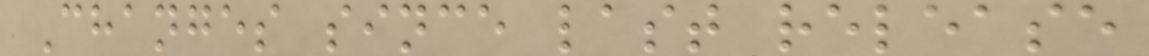Changes since last release
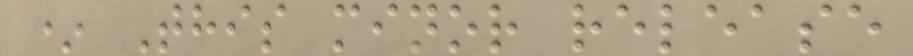* This minor release
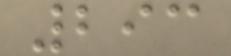293
